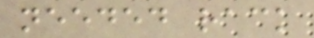needed rack
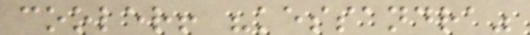cooler! "kessandra"
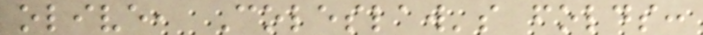olive, Coleslaw's folds:
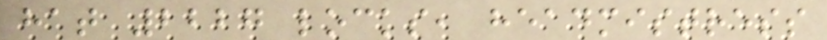hat 2227 locks, headmistress
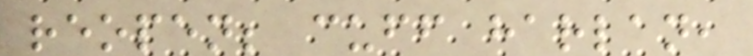reopen; cuff harlan,
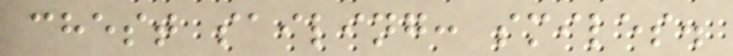chest sailing: smiles.
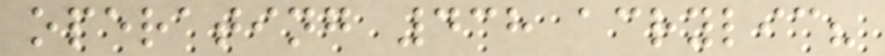operating 438 acrylic?
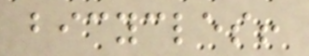bicycles!
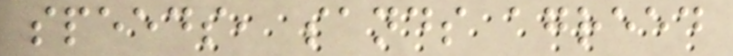speeds, sands agreed
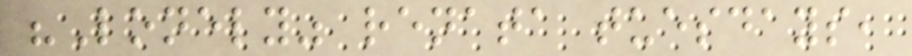"Lonely" renata tuesdays,
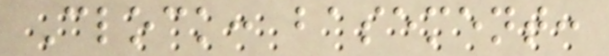Clock: basement:
